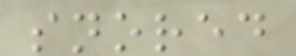snored
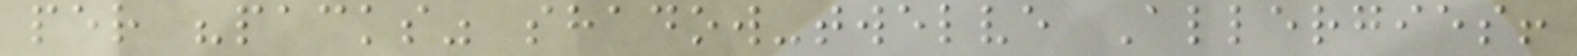per "packs" shadow-twelve Allergies!
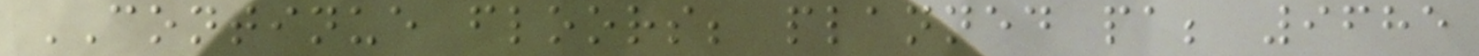CONTINUE floors; planned pa; 9685
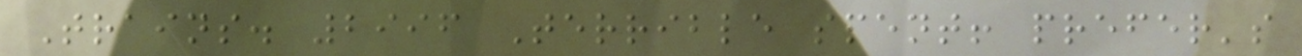Trains. 2996 Terrible spent! prefer's
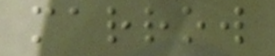marrow
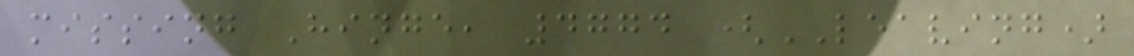missing Hinge, 4774 (LEAVING)
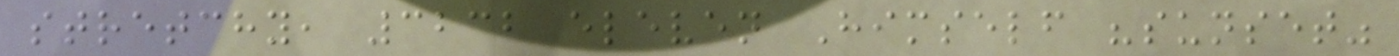stretchy, 3232 eleven Himself "sunset"
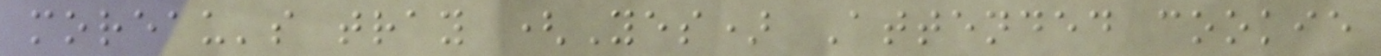moreau's tray (Yes) Attended cookie
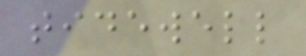tidewell
